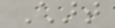Chart
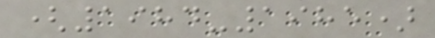(1984-1985)
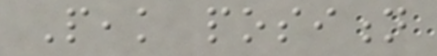Peak position
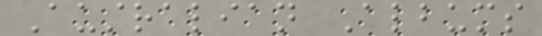Australian Albums
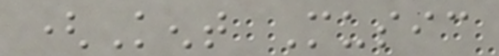(Kent Music
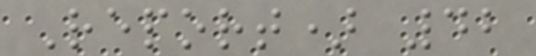Report) 42
